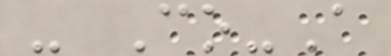- Co-A
